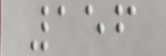156
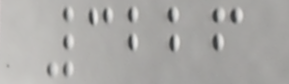3226
